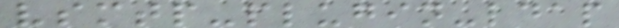vsmtp-plugin-ldap
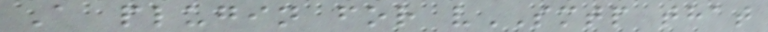A plugin for vSMTP that
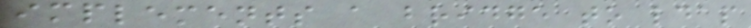implements a bridge to ldap
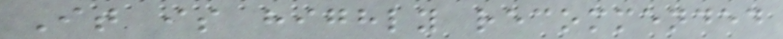It is highly recommended
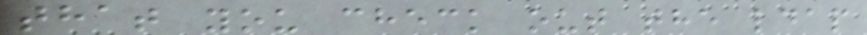that you check out the ldap
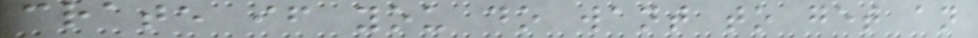crate if you do want to get an
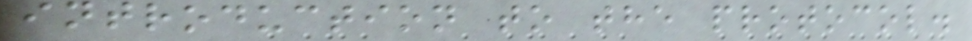introduction to the protocol.
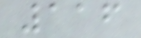116
